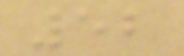52
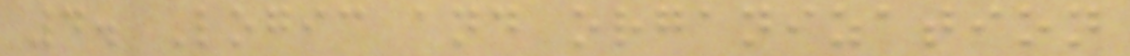4. Logic and organization
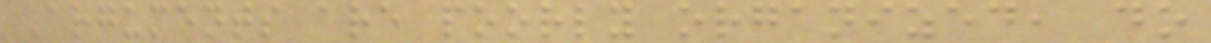Arguments are poorly organized, do
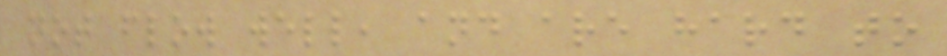not flow well, and are hard to
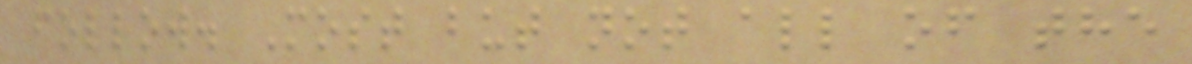follow. Most but not all of the
